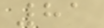81
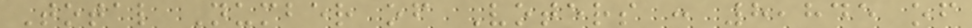Total Number of Voters : 8,845 of
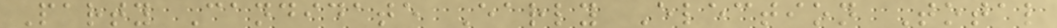Party Candidate Early Election Total
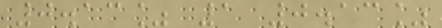0.13% 1 0.13%
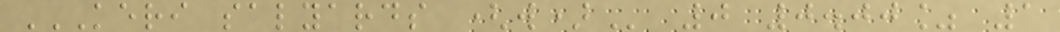KERI SALYARDS (W) 0 0.00% 1
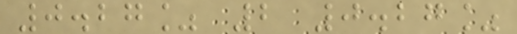0.27% 2 0.27%
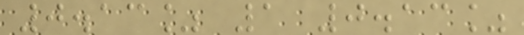0.13% 1 0.13%
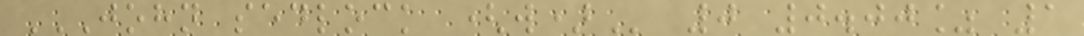JOHN SEDLOCK (W) 0 0.00% 1
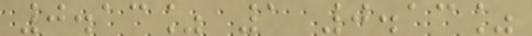0.13% 1 0.13%
